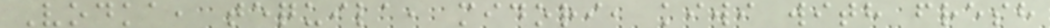Vodka, tequila, midori, kiwi with fresh
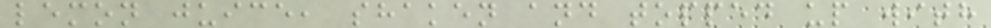lemon juice, shaken and topped up with
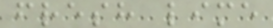fresh lime
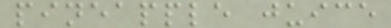pineapple juice
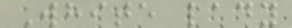White lady
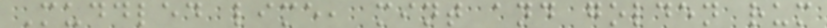Muddled lime, mint and golden rum
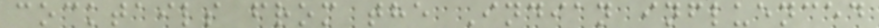cocktails from the Indian influenced
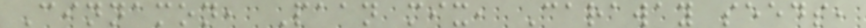Cinnamon, Paan mix, Caraway seeds,
